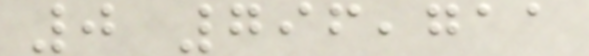0 796,711
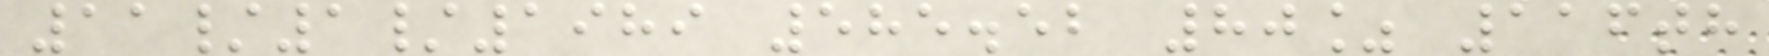11/1/1989 585.52 80% 116th
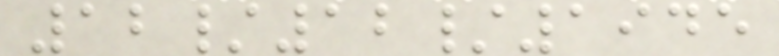12/12/1945
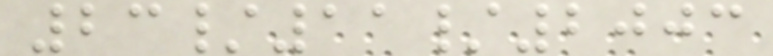23/11/2003
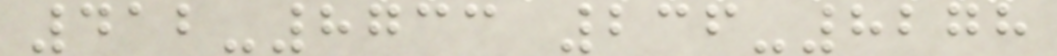412-8733 236-8278
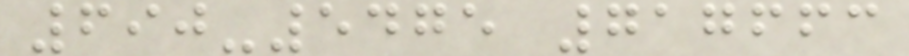690-5475 717663
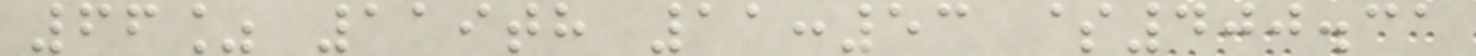66% 119th 11:53 $400.31
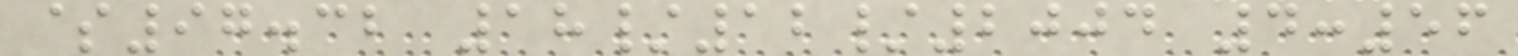$97.32 18/12/2004 4:56
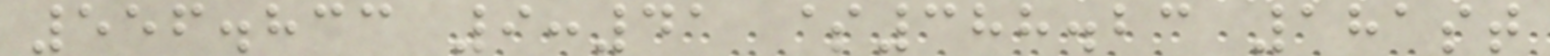556.833 9:41 $388.23 181st
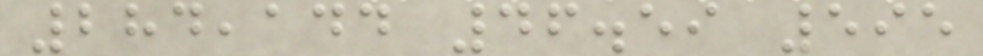284,144 46.59 595
